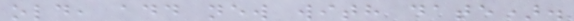old, add new with date).
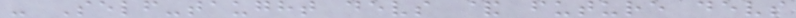- Self-taught devs & future devs
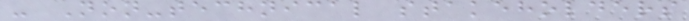- Non-technical stakeholders
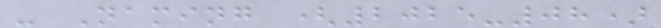- Naming (2025-08)
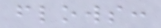flows:
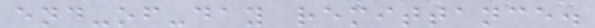end-of-day remittance.
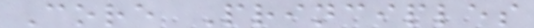Core Principles
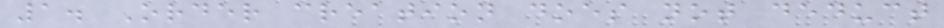1. Order creation does not deduct
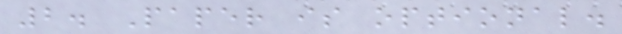2. Paper is optional.
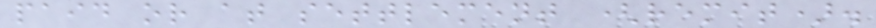paid or at settlement (remit).
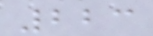223
